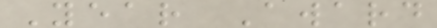Year Award
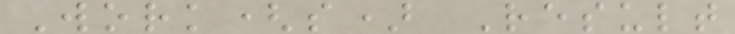Work(s) Result
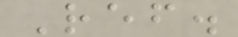Ref.
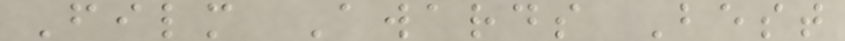Film Awards Best
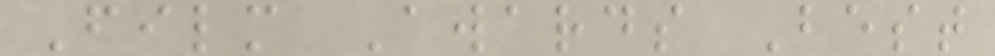Film Awards Best
